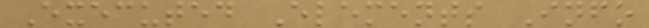Executed Elements Info
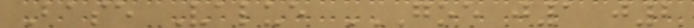Base Value GOE J1 J2
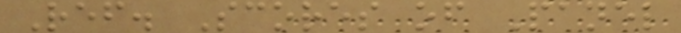Ref. Scores of Panel
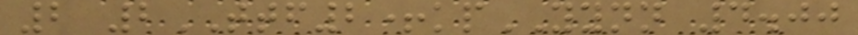2 2TTF2+kpYYNN 4.00
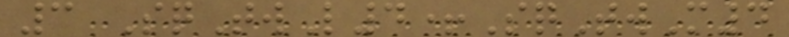3 SqTwL4+SqTwM4
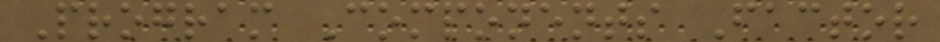Program Components Factor
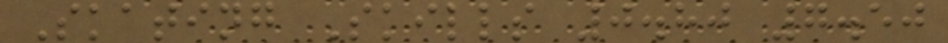Skating Skills 0.80 7.50
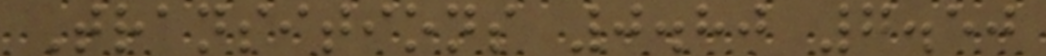Transitions 0.80 7.50
